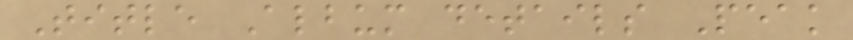Title Album details Peak
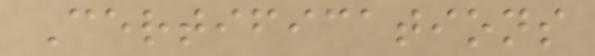Certifications
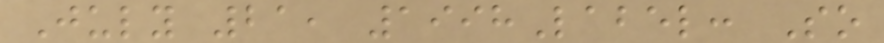July 21, 1998Label: So
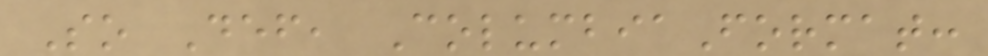So Def, ColumbiaFormat:
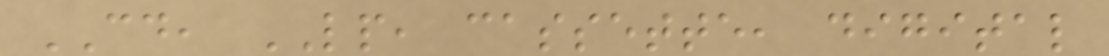CD, LP, cassette, digital
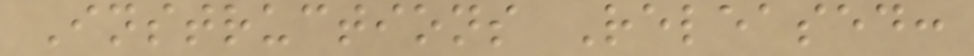Instructions Released:
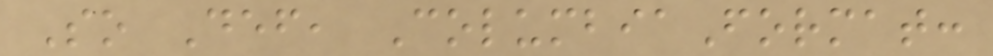So Def, ColumbiaFormat:
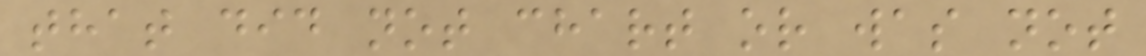that did not chart or was not
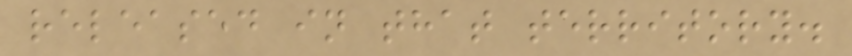released in that territory.
